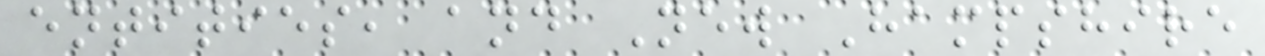entities, and New Hampshire
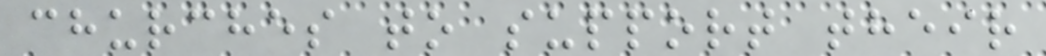churches to support their
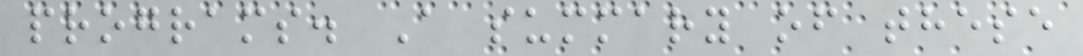programs. A summary of these
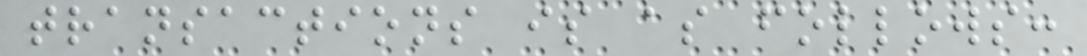transactions is as follows:
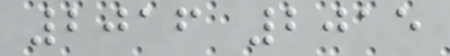2016 2015
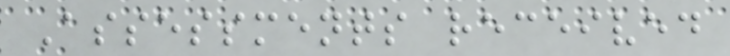Assessments received
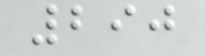290
